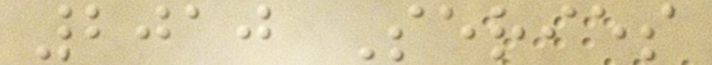2010 Series
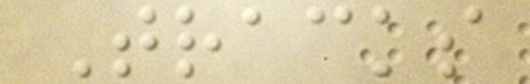Tracks
